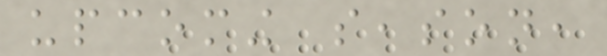upcoming season,
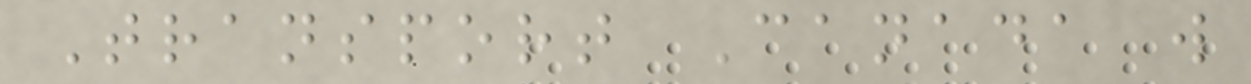Transport Canada will
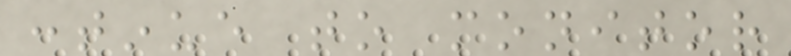continue to monitor
